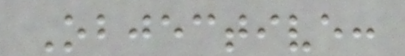Objective:
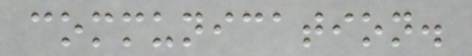communication.
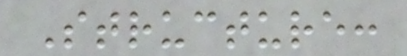Structure:
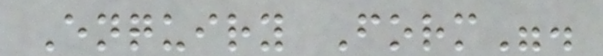Enquiry Form".
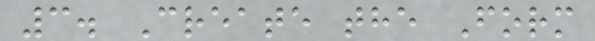3. Create the Form
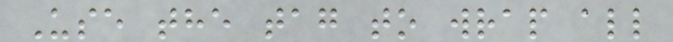Use the tag to wrap all
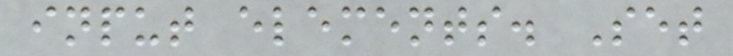input elements. Set
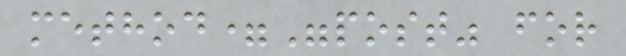method="post" for
